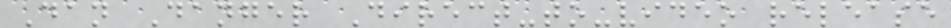Dan Danger Direct-to-video release
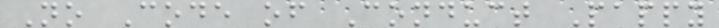No Code of Conduct Pappy
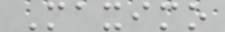Maximo
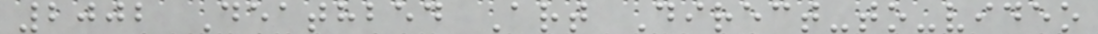2002 Deathbed Art Direct-to-video
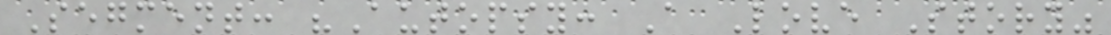Segment: "Autopsy: A Love Story"
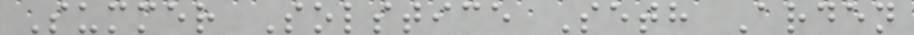Summer Solstice Seth Arden
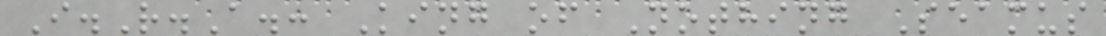I.R.A.: King of Nothing Seamus
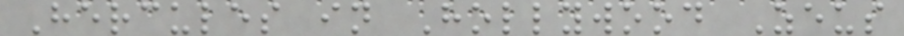Hercules in Hollywood Zeus
